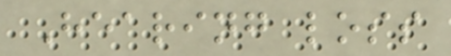Hearing loss
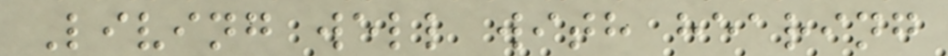Living well with hearing
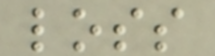loss
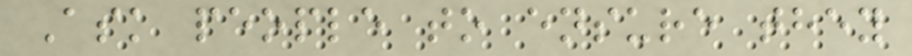Ask people to ensure they
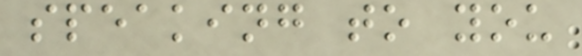speaking to you
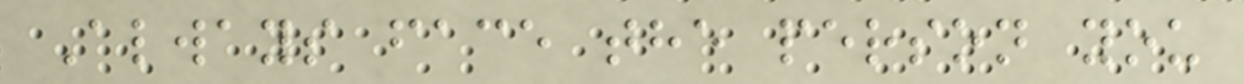Always face the person you
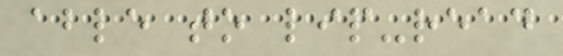able to lip-read
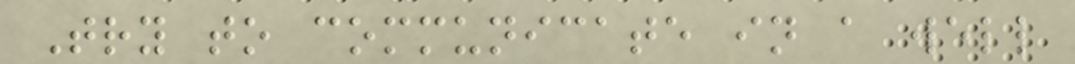Try to communicate in a well
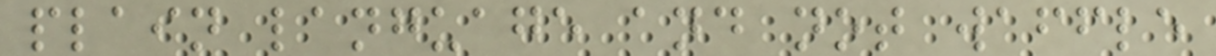plain language and not waffle
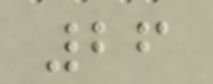26
